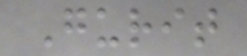Gurit
